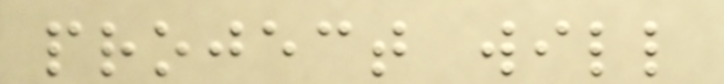project will
